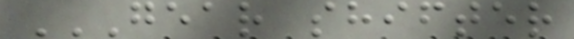GEAR SHIFTER
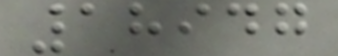18947
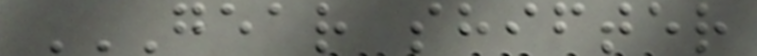GEAR SHIFTER
